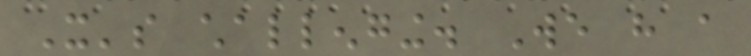It's challenging. We have a
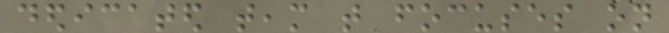dedicated team that focuses on
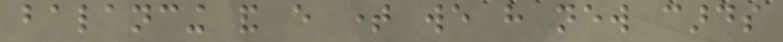balancing and every time we have new cards
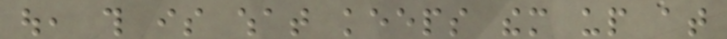out, this is what keeps them up at
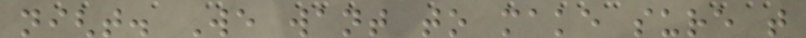night. We want to make sure that
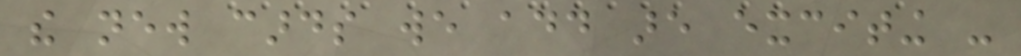the new cards we add are exciting -
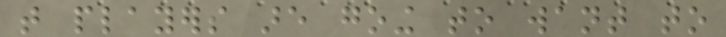that players are going to want to
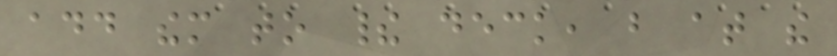add them to their deck, but at the
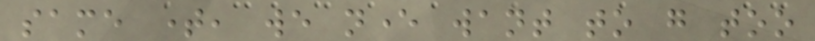same time, we never want to go too
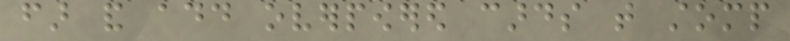far and add overpowered cards that stomp
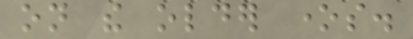on the older ones.
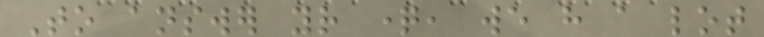To answer your question, we have a lot
